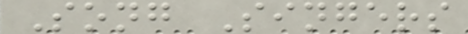Song Singers
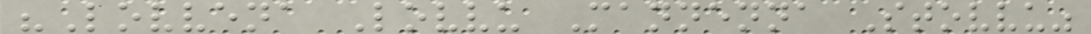"Lovvena Lovvu Mannenna Stovvu"
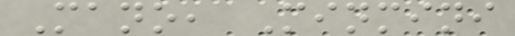Mano, Minmini
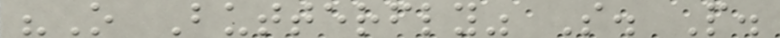"O Butterfly" S. P.
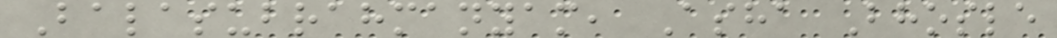Balasubrahmanyam, Asha Bhosle
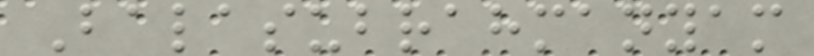Balasubrahmanyam
